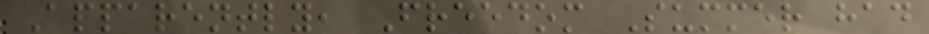Apparently, Freedom Summer had
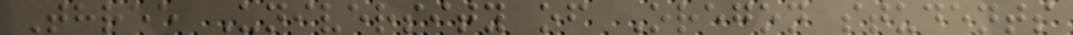Three University of Oregon students
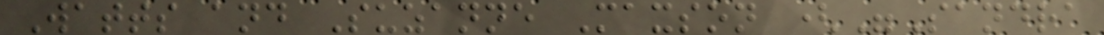Watts and Suzanne Maxson ("Sandra
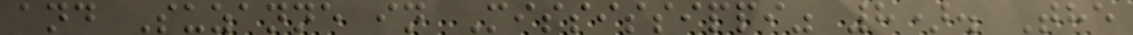and Suzanne in Mississippi" 8). The
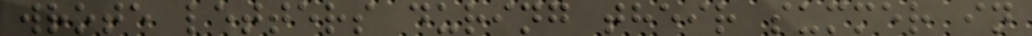wrote letters during their summer in
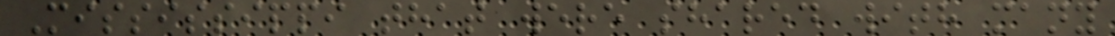Mississippi that were shared with many
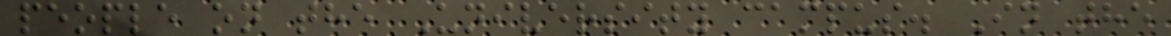people on the University campus. In the
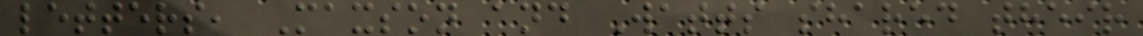letters, Maxson and Watts shared their
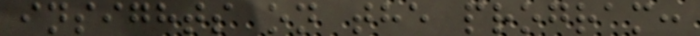insights on the program:
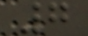7
